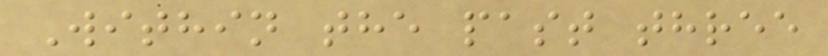Within the past three
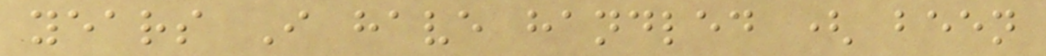years I have handled ( been
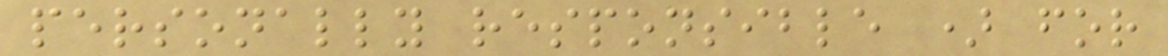personally responsible ) for
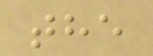the
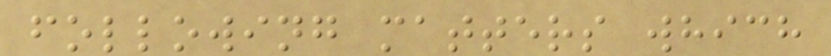following matters which
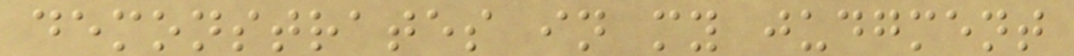demonstrates in my judgment
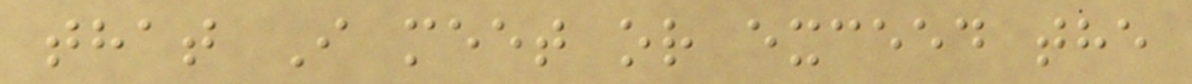that I meet or exceed the
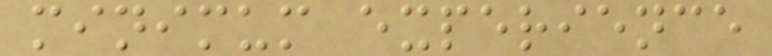minimum experience
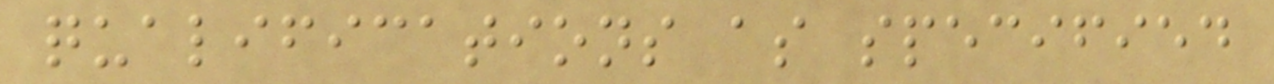qualifications as specified
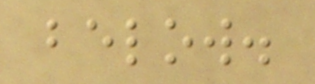below.
